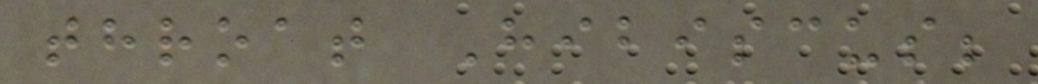throat Hibiscus;
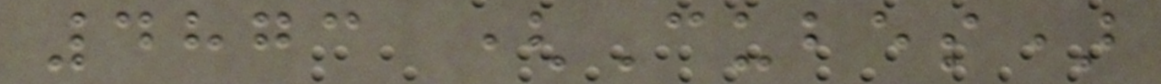4873 (Cubes)
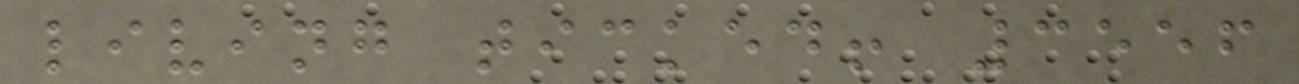living ticked! 3556
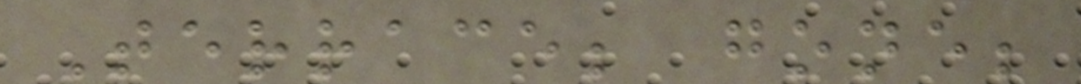Terrace; gone;
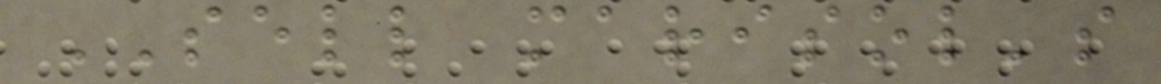SELL marisol's
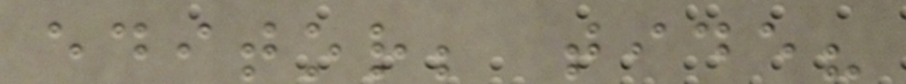editor; tide?
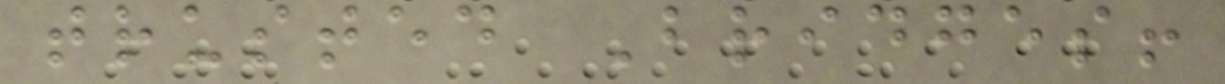trusted Bridges!
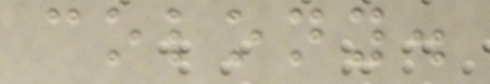colony.
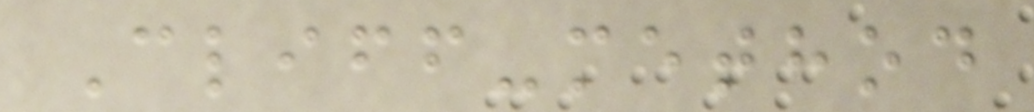Cliff-method
